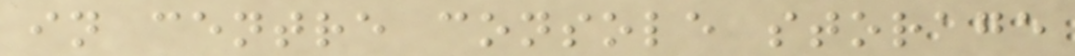in centre console storage
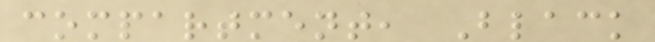compartment, Black
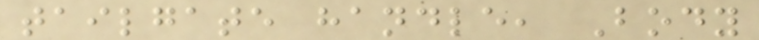tailgate handle, Body
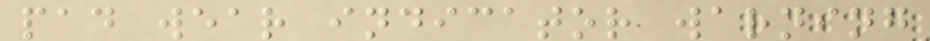pad wear indicator warning
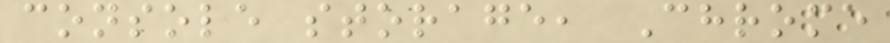console storage, Chrome
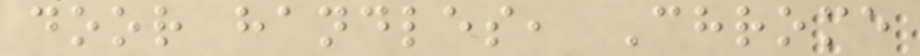door handles, Chrome
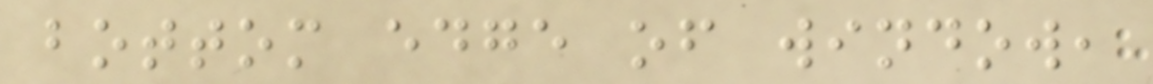bottom edge of window,
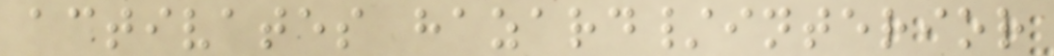activates hazard/interior
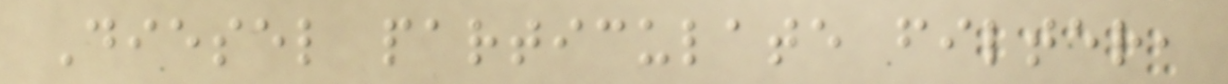Diesel particulate filter,
